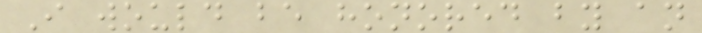I would be honored by an
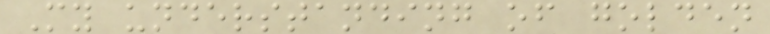My understanding of golden
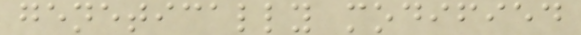genetically modified
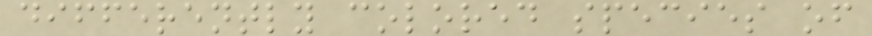differently colored species of
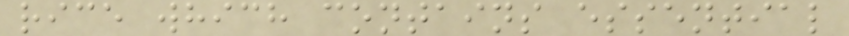rice which contains essential
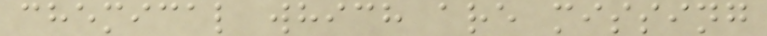chemical which are missing
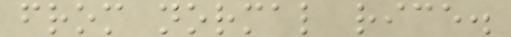from normal rice.
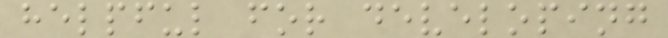helpful for developing
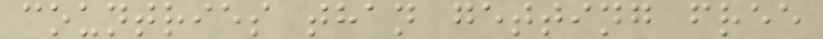countries than getting free
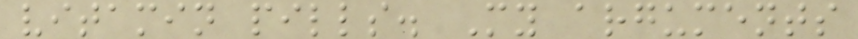vitamin pills. My arguments
